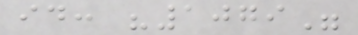id: "1079"
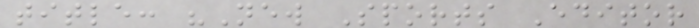title: "New Sports Editor
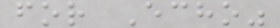for Echo"
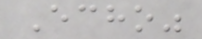Echo"
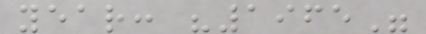year: "1965"
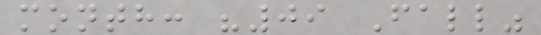month: "09 Fall"
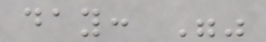day: ""
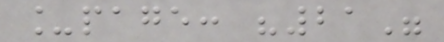_page: "21"
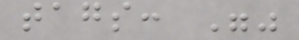tags: ""
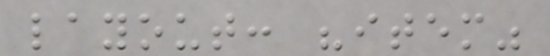layout: "item"
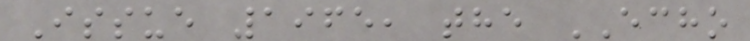Issue 1965, the ECHO
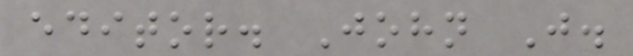editor. John J.
